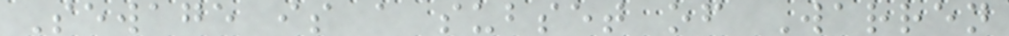Sewage is a subset of Warren
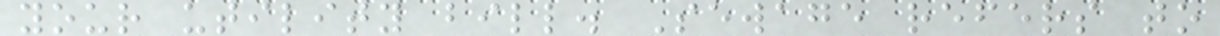your utility bill. Sewage refers to
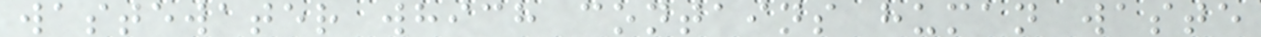wastewater which contains human waste
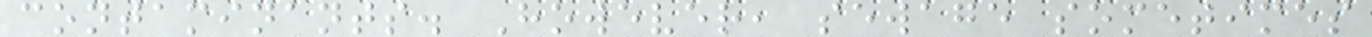contaminants. However, sewage sometimes
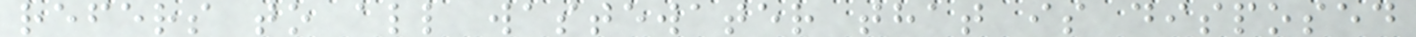refers to all wastewater that is disposed
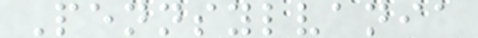Pennsylvania
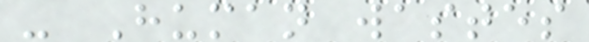- Human wastes
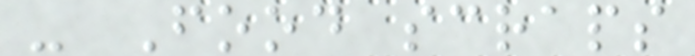- Food scraps
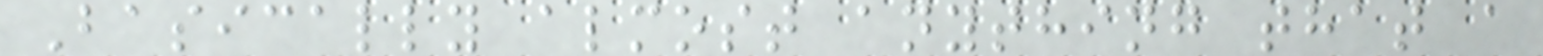Basically almost anything that a
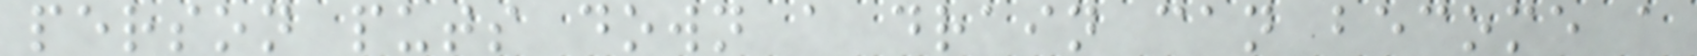person puts down a drain can become a
